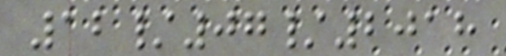12/07/2018
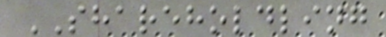SHAREHOLDLING
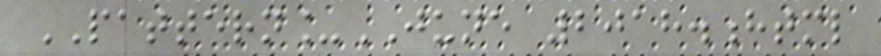PATTERN_JUNE 2018.html
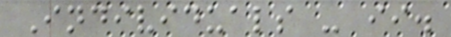Individuals - ii.
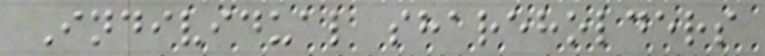Individual shareholders
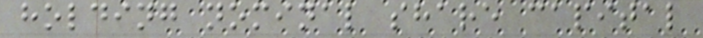holding nominal share capital
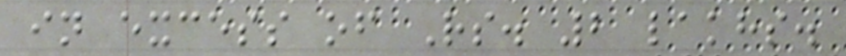in excess of Rs. 2 lakhs.
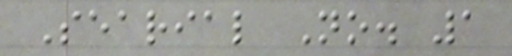Searial No. 1
